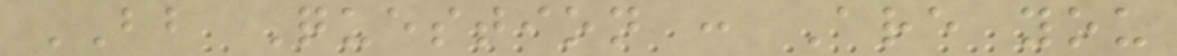BB Question : Are you
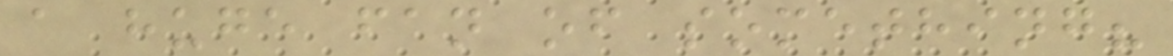a huge fan of something?
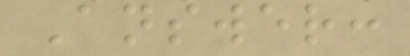Answer:
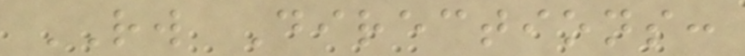RW Directions:
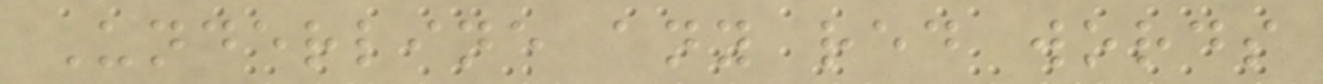Underline any red words
